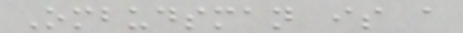Ombudsman is a
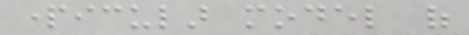particular model of
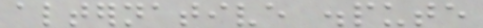alternative dispute
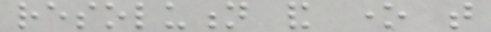resolution and one that
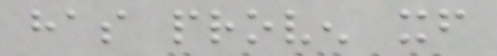has proven itself
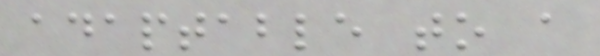adaptable to a
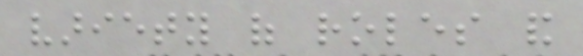variety of roles and
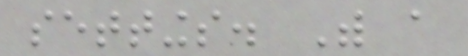settings. With a
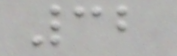32
